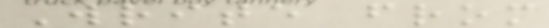Write from
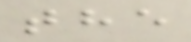the
